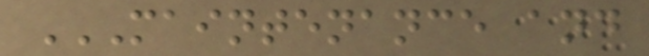MAINTENANCE AND
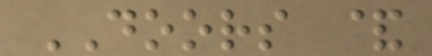DOORS &
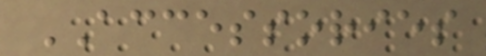ACCESSORIES
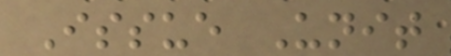Issue Unit
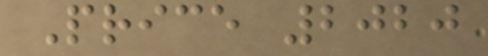Price 2020
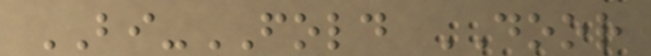BI-FOLD DOOR
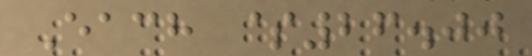Each $26.00
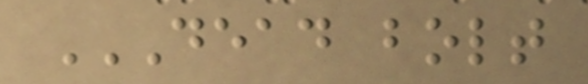DEAD BOLT
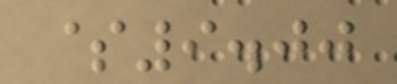$9.00
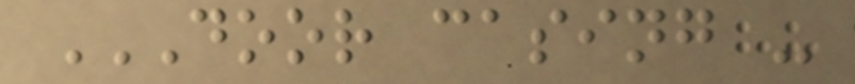DOOR CASING -
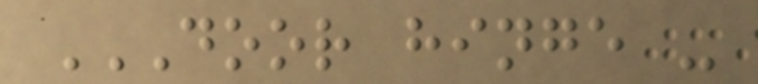DOOR HINGE -
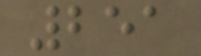251
